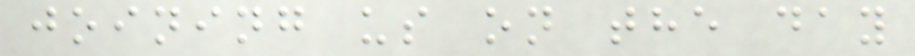joining us on the day
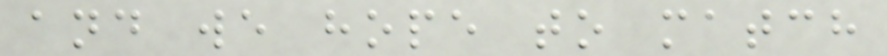and we hope to match
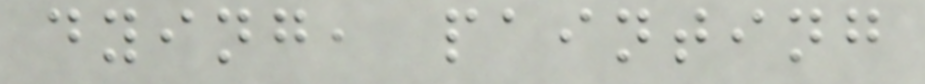dying, painting
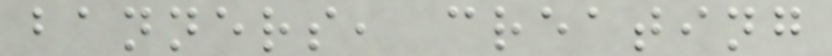banners, creating
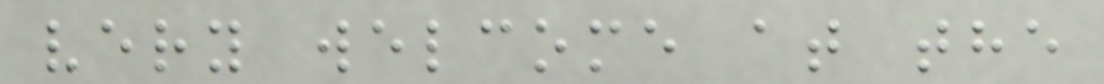very welcome at the
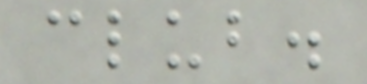club.
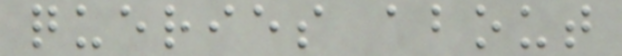queries about
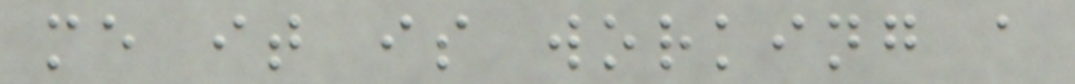me it is working a
